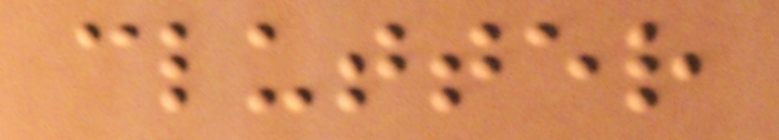clutter
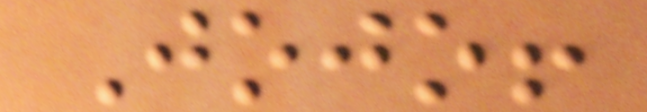Jojo!
